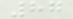87
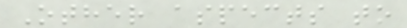Other aspects to
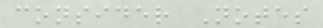consider Notes
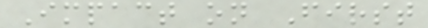Impact on First
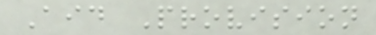Aid Provision
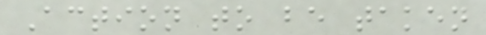Action to be taken
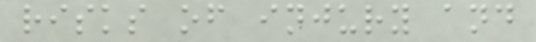risks of injury and
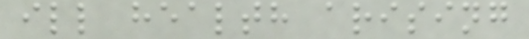ill health arising
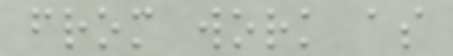from work as
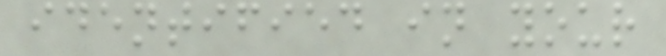identified in your
